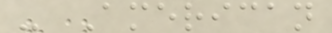- American
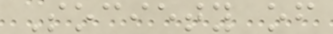Society of
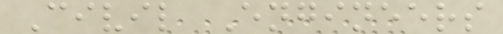Civil Engineers
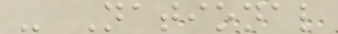- National
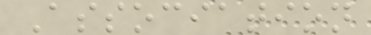Association
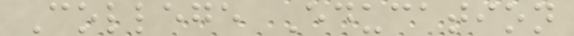College Education
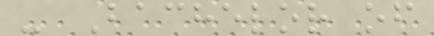- Bachelor of
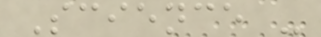Science -
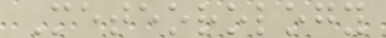Meteorology
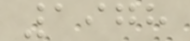1978
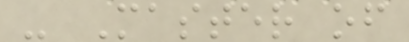- Master of
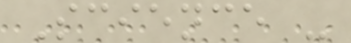Science -
